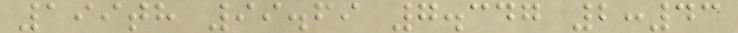199th 99.69 7.347 2:43
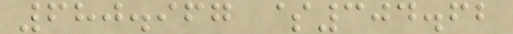680.967 $304.62
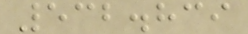532.839
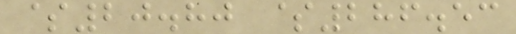$20.80 $286.53
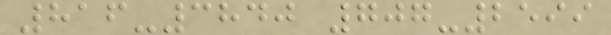816-3840 707-2599
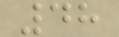48
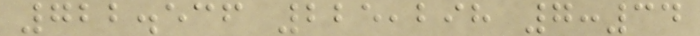722.536 225,298 7:34
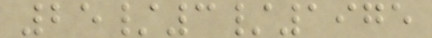25/3/1975
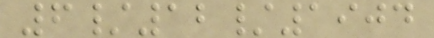6/12/1904
